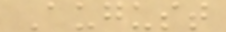August
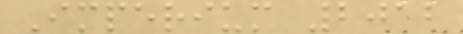Imperium 2012
